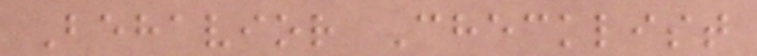Behavior Checklist
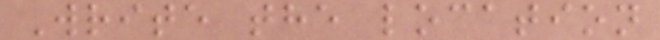Write the location
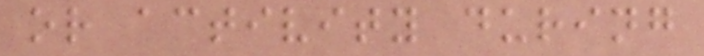or activity during
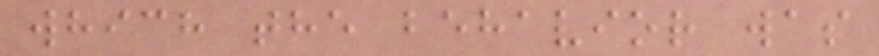which the behavior was
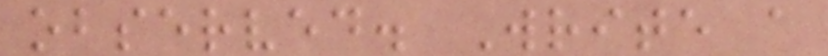observed. Write a
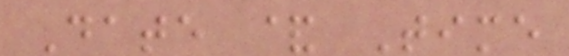Date & Time
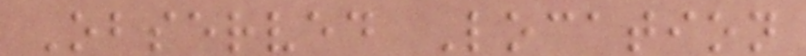Observed Location
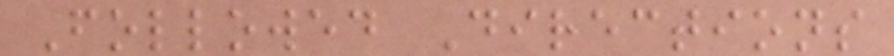Followed Directions
